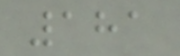181
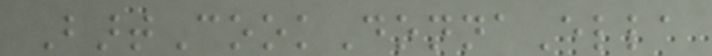BartCookDonnaElla
